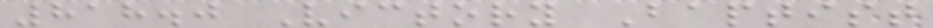818.0 Victory Baptist
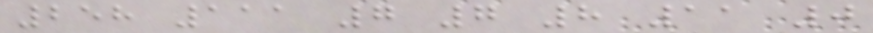258 111 7 7 8 11 0
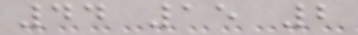44 15 2
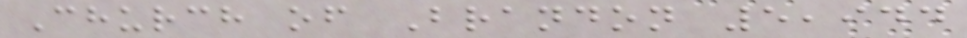Church of Brandon 5,944
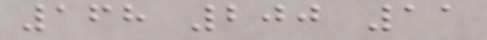168 200 11
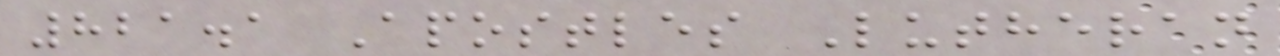821.1 Apostles Lutheran
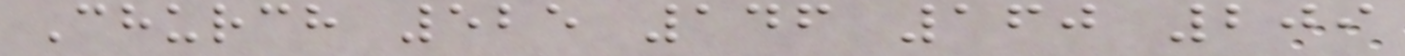Church 525 146 160 209
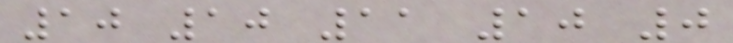10 10 11 10 0
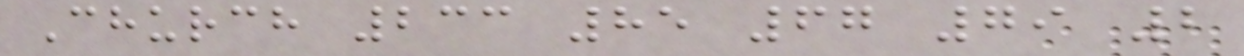Church 233 85 67 79 2
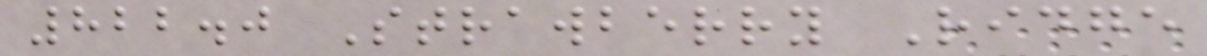822.0 Strawberry Ridge
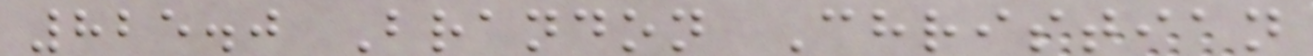825.0 Brandon Christian
